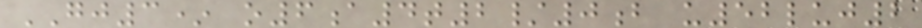GJ3* o6a4t2/0b u52luj2
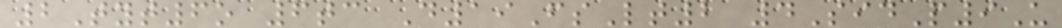2Tyt6o 6tc D19FsLt2 4SidP9U
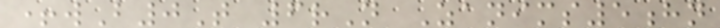+wB0T 6rN Zanims5hn
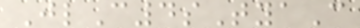JlC4sTyaC
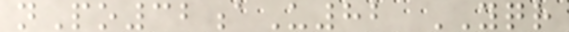nPo32aU82 YQR
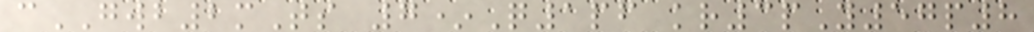cGWB2mTs 7*Q1pf kr3pY57p8
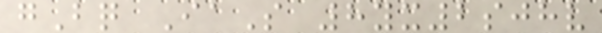gBq IaS 8yx2sjhv
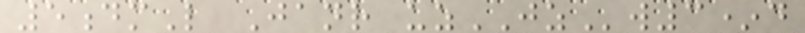5dmL Janr uzJZw3*d
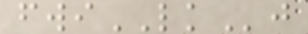fwiLKj
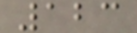123
